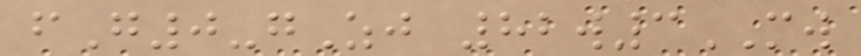fG0-gZj 82w3MW
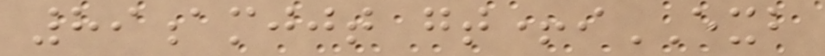89amjjt gt+iEXB
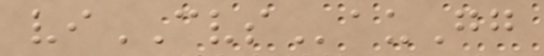viCVSauGg
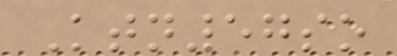Ktn57so
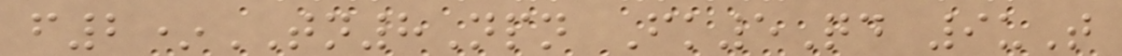f2*TN8Npn Fk5Qd 9uT
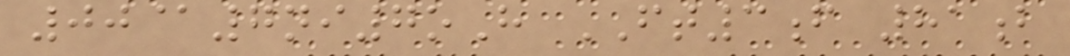00@7ni7oH FT3f 81b
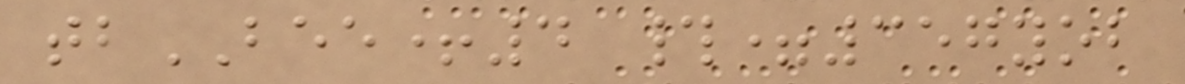tbBEE+4 #=357yob
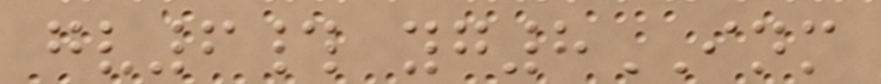gv6# yg8INM
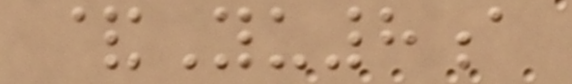&Yu8a
